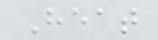Heat
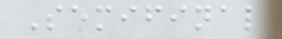Semifinal
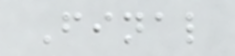Final
